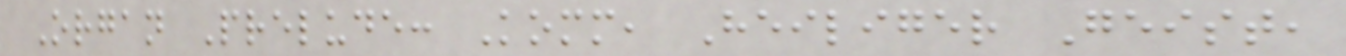Organ Prelude: Komm, Heiliger Geist,
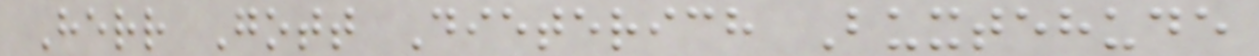Herr Gott Dieterich Buxtehude
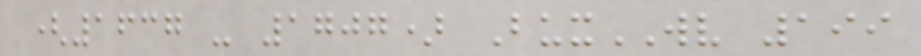(1637 - 1707) BuxWV 199
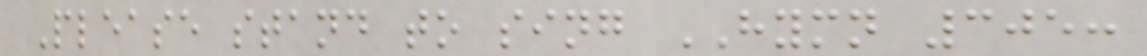Please stand to sing HYMN 305:
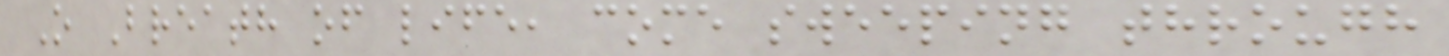O Breath of life, come sweeping through
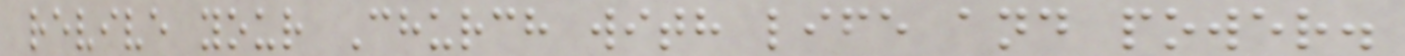revive your Church with life and power.
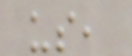us,
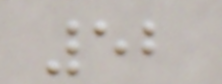52
